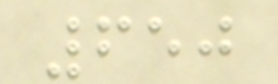650
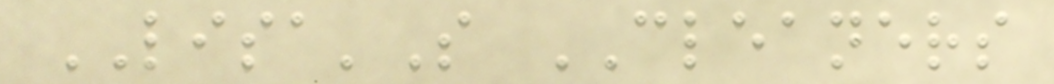LISA'S CLEANERS
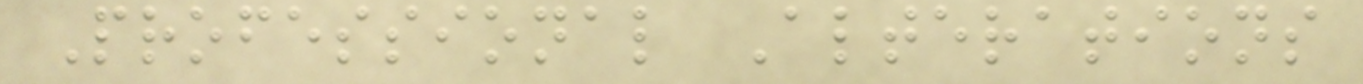Professional Alterations
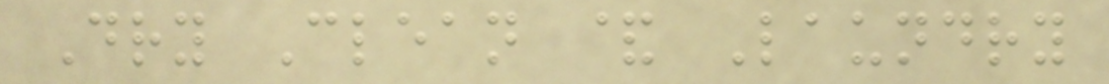Dry Clean & Laundry
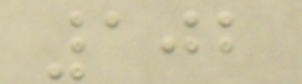102
